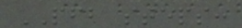PFB steps:
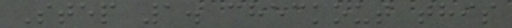Step 1. checkout this
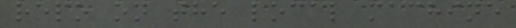repo on the local machine
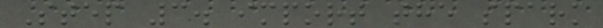Step 3. import the spark
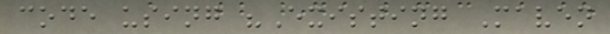code using "Existing Maven
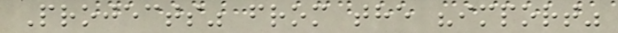Projects" from the "import"
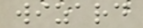wizard
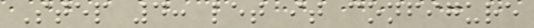Step 4: let it configure
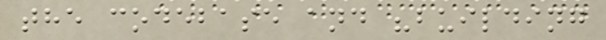the codebase and "building
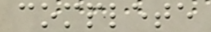complete
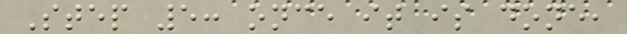Step 5: once it is done,
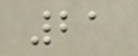21
